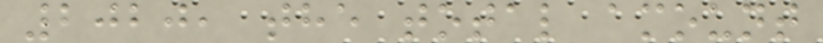2020, the total amount
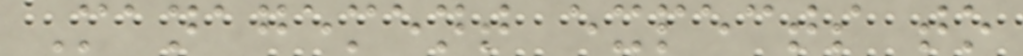Management expects to
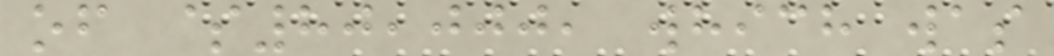of $80,000, which was
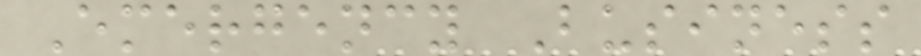Emergency Business
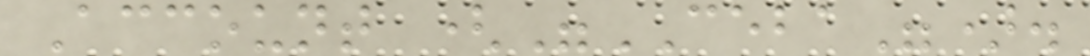Account ("CEBA").
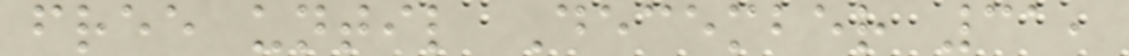free until December 31,
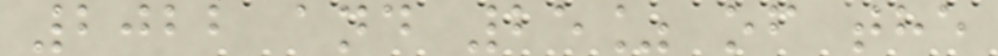2022 and 25% of the
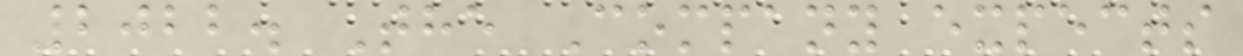2022. The Company expects
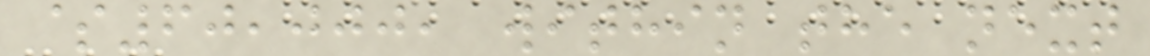$60,000, within the next
